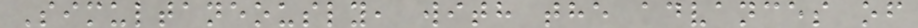Simultaneously, with the advances of
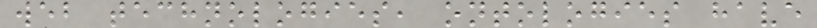web technologies, ontologies have
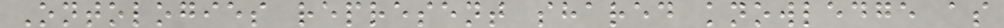Ontologies represent shared knowledge as
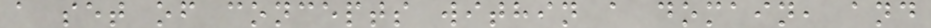a set of concepts within a domain, and
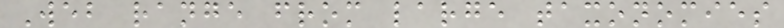Web range from large taxonomies
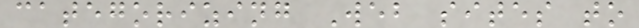categorizing Web sites to
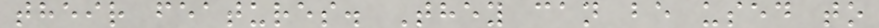their features. They can be used to
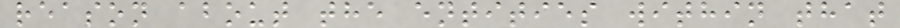reason about the entities within that
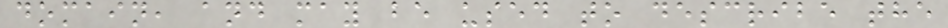domain, and may be used to describe the
